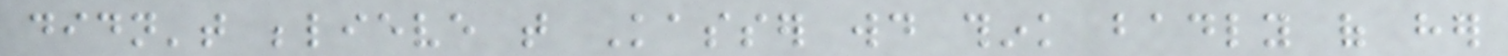didn't believe that Kasser would think badly of her
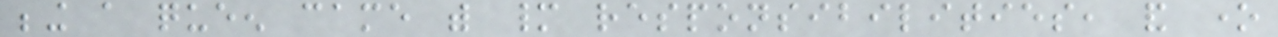being a queen came with many responsibilities, and one
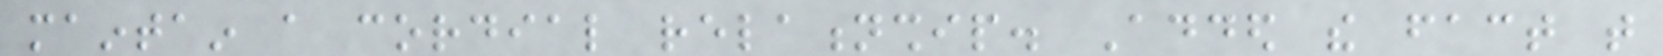maintain a cordial relationship. Added the fact that
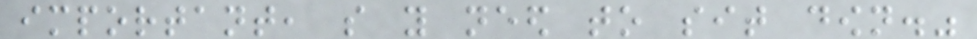important, so you need to sit down."
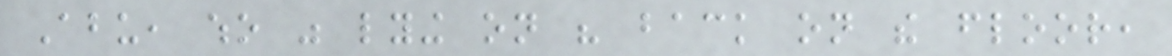Abu, who was lying on his back on the floor,
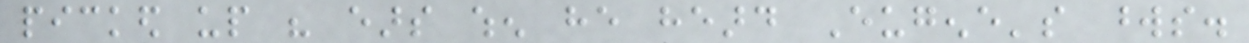picked up his ears when he heard Eugene's words.
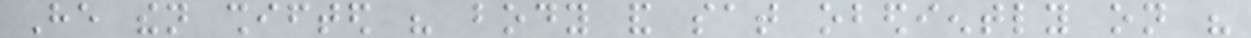He then shifted his body and sat obediently on his
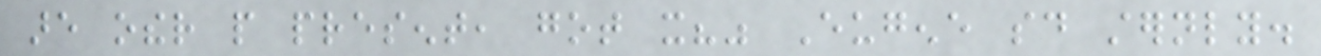are other people present, got it?" Eugene said sternly.
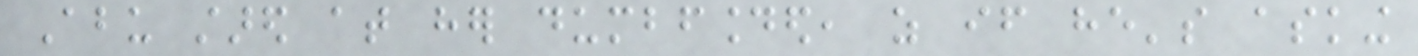Abu stared at her dumbfounded, as if he's asking
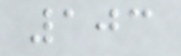103
